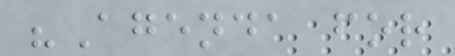"Agenda for
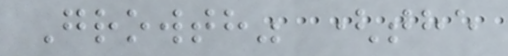Growth" (the
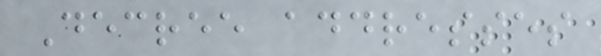Decree addresses
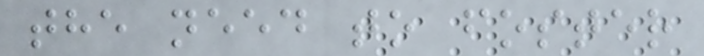the need to foster
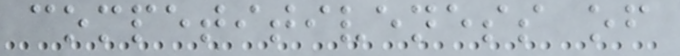competitiveness of
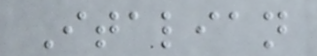Italian
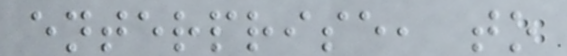enterprise, to
